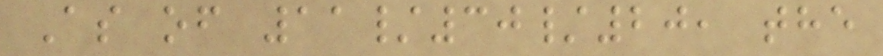As of 11/30/20, the
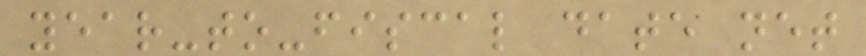year-to-fiscal date net
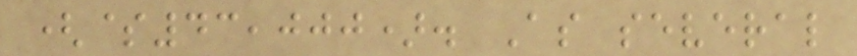($43,000). As several
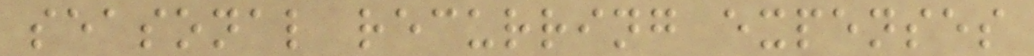seasonal recurring expenses
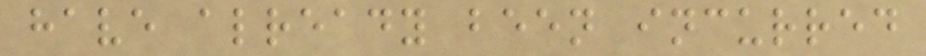have already been incurred
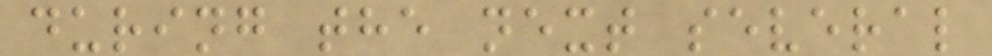during the next several
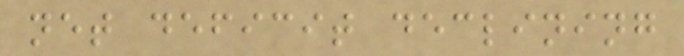net deficit declining
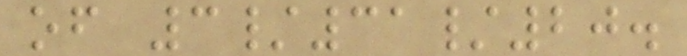of 3/31/20.
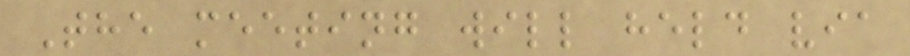The meeting will held via
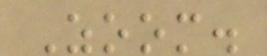Zoom.
